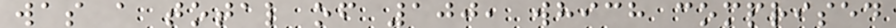was a total of 100, which comprised
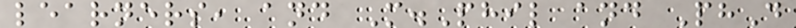learners, and M.Phil and PhD
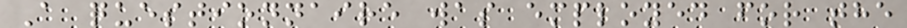A questionnaire was employed for the
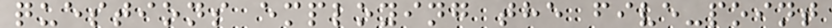questions employing the five-point
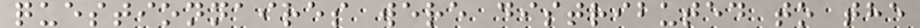questionnaires were distributed to the
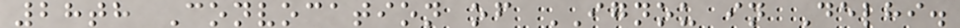28th Convocation of IGNOU in Delhi.
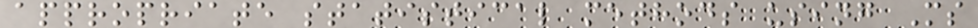appropriate statistical methods using Ms
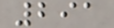291
